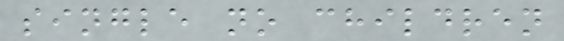single no children
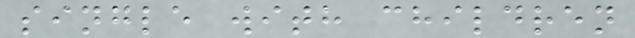single with children
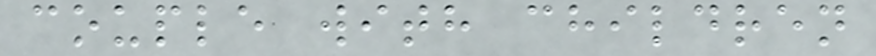couple with children
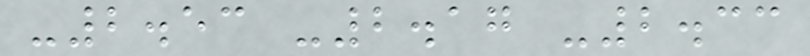-2.53 -2.17 -2.33
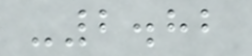-2.82
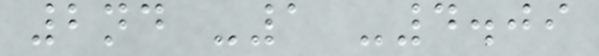2nd -1 -4.09
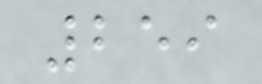259
